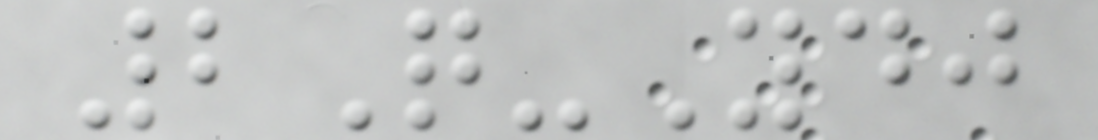2Q-Ydj
